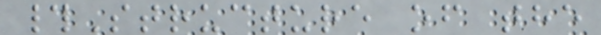#Structure of the
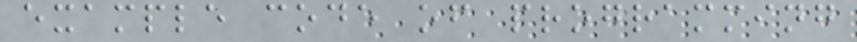example code of programming
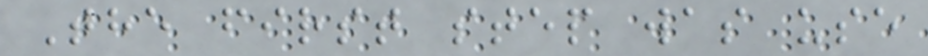The first step was use
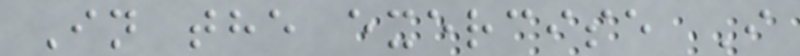In the exercise I
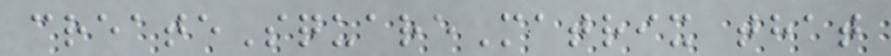createSquareMatrix that
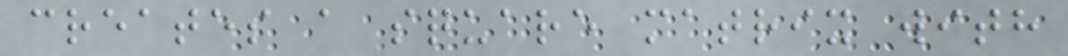creates a square matrix with
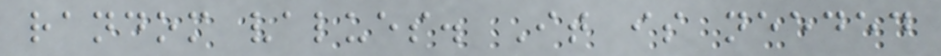random values. It is needed
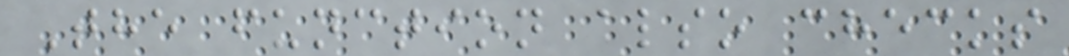The function also checks
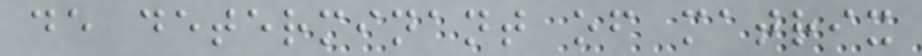de determinant of matrix
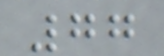77
